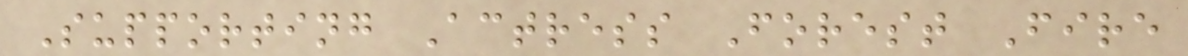Supporting Actress Forest Fire
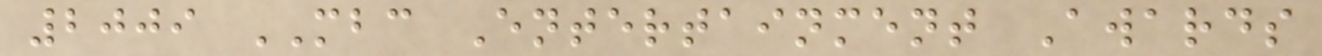2009 MBC Entertainment Awards
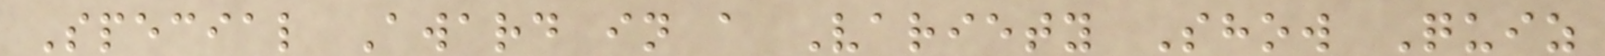Special Award in a Variety Show Quiz
